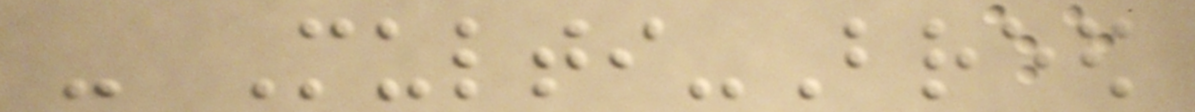- Multi-Breed
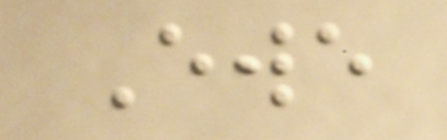Ewe
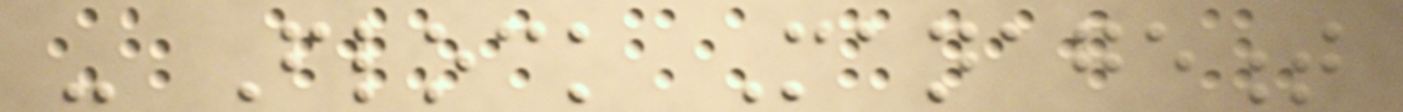- Flock Management
